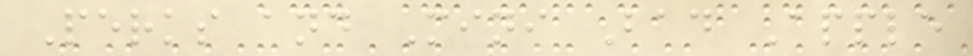Perks and Mini Bad Apple
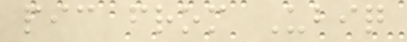pic from Ubiq
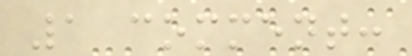1 comment:
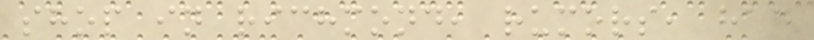shop in richmond, rumors, had
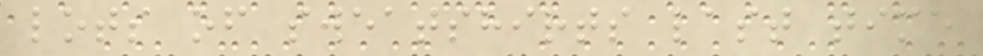lots of sweatshirts last time
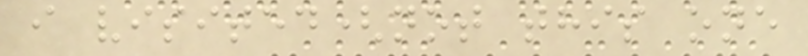i visited(not this one
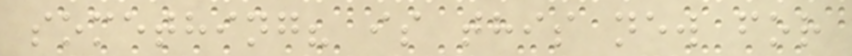something? is this new for
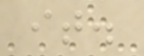it.
